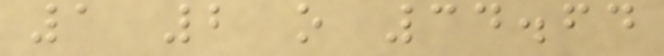1 2 o 34.64
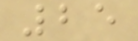25
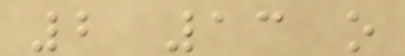2 13 o
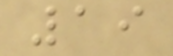19
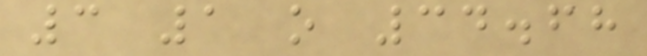3 1 o 34.68
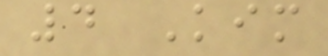4 Kim
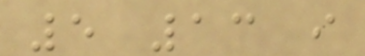5 13 i
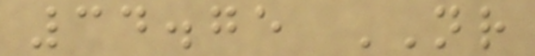34.75 NR
